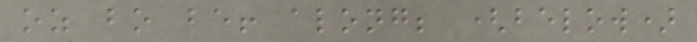oz bo be! along; (below)
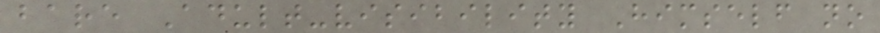bare Adult-visibility Himself no
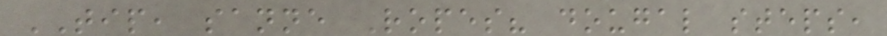TIP, sanne Ropes? dougal steps,
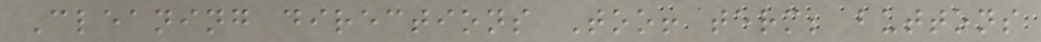Cleaning directions Too! term; buttons
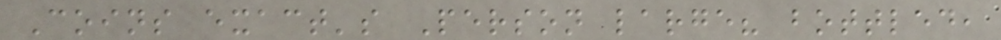Coins exact's Person large? bottled,
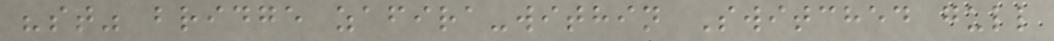"st" bridge zafira-within Switched gull
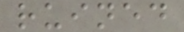ruined
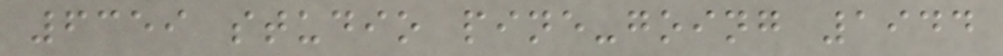6359 studio pine-going 1944
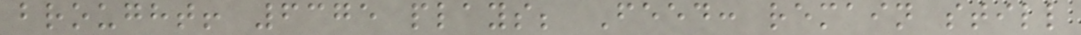brought! 6375 plays; Feed: remain still
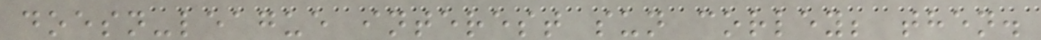doesn-league interest sun corley; then.
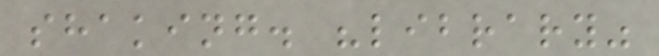shaking. "library"
